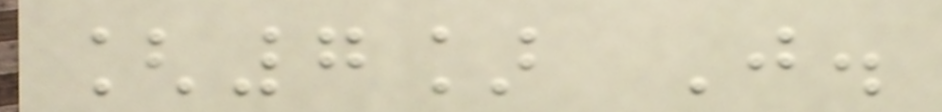[7] J.
